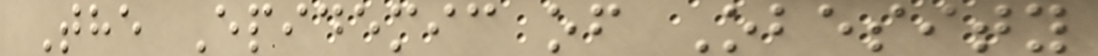The Epidemic of Obesity
